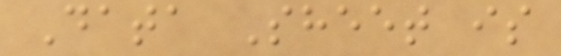Data Sheet is
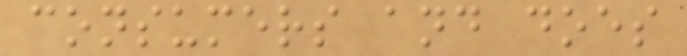consumers and does
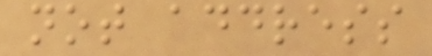not address
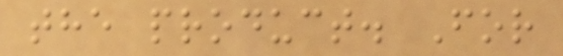the product. For
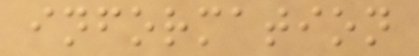information
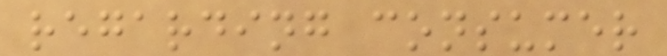regarding consumer
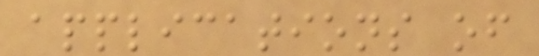applications of
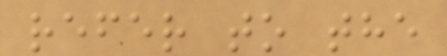refer to the
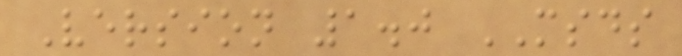Version 1.0 MSDS
